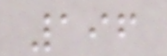196
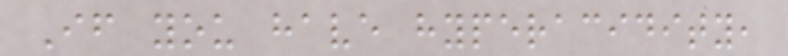If you have hyperacidity,
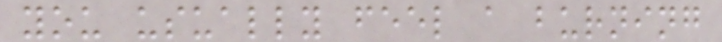you usually feel a burning
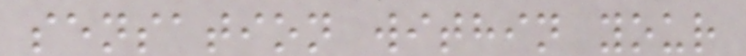sensation within your
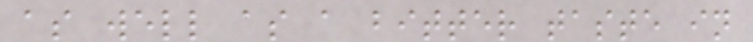as well as a bitter taste in
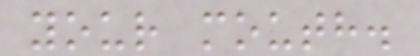your mouth.
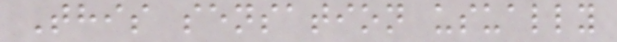This sensation usually
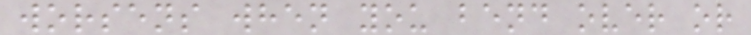worsens when you bend over or
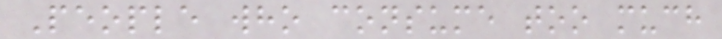People who consume too much
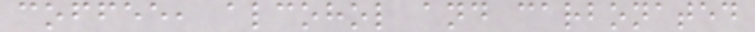coffee, alcohol and carbonated
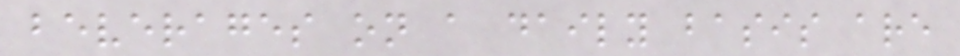beverages on a daily basis are
